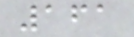161
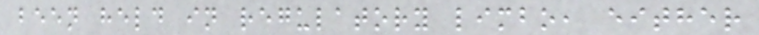been held in regulatory limbo, either
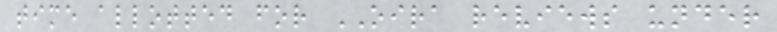time allotted for OIRA reviews under
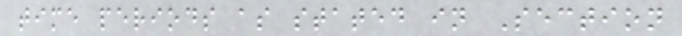time periods as stated in Section
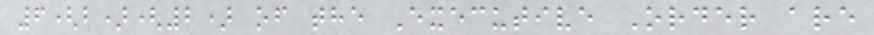6(b)(2) of the Executive Order are
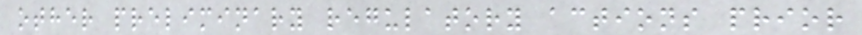other preliminary regulatory actions prior
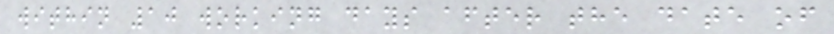within 10 working days after the date of
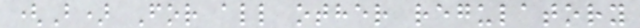(B) For all other regulatory
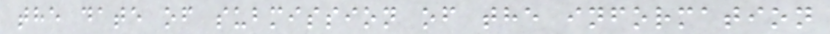the date of submission of the information
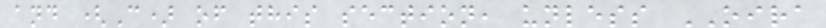and (C) of this section, unless OIRA
